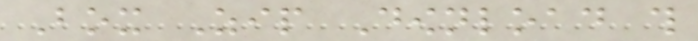Box Zip Download this
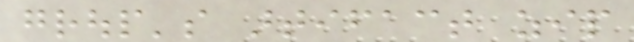group's artifact zip
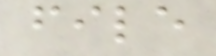file
